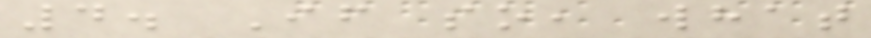4. If so, what
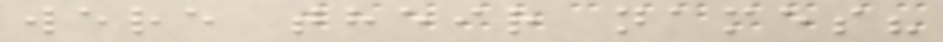were their names?
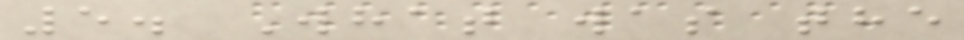5. What was the
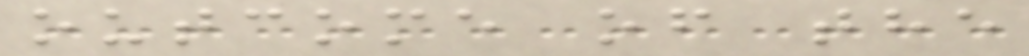outcome of the
